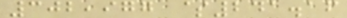302,977 $241.16
